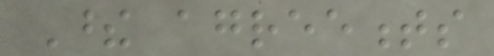These agreements
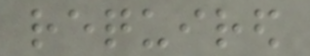required
